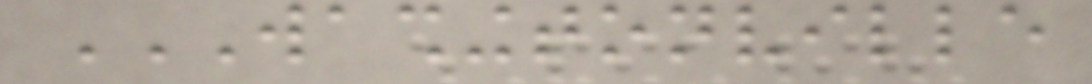WASHINGTONVILLE
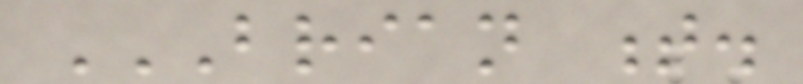BRIAN T.
